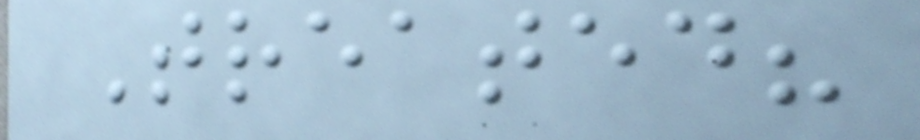Treated?
